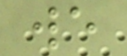we
